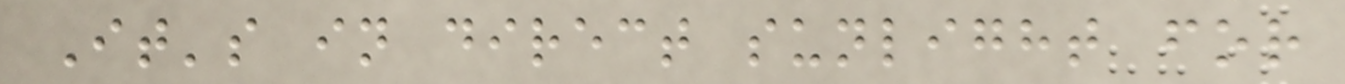It's in direct sunlight for
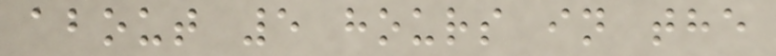about 5 hours in the
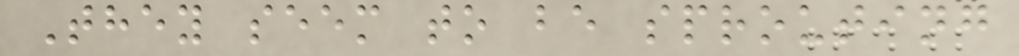They seem to be sprouting
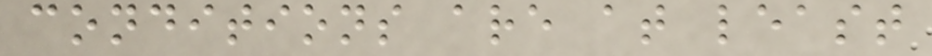conditions are at least
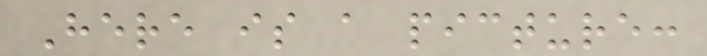Here is a picture:
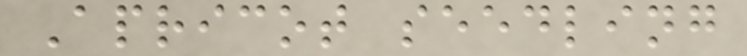Apricot seedling
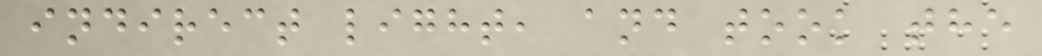indirect light, and took the
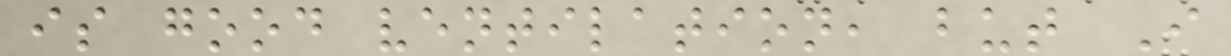is good ventilation, but I
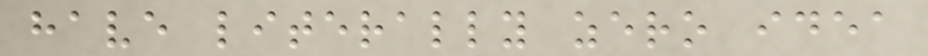have literally zero idea
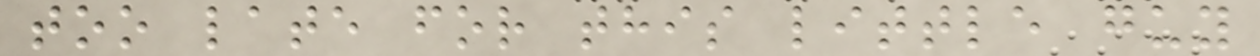too late for this little guy
